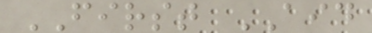FIRST AID
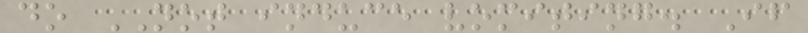do NOT induce vomiting. If
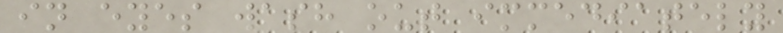in eyes wash out immediately
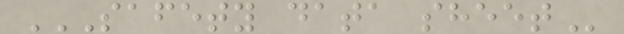SAFETY DATA SHEET
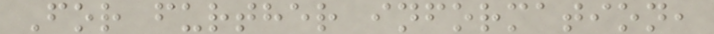For further information,
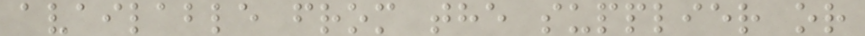available from the supplier or
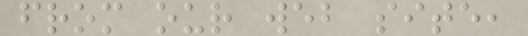from our web site,
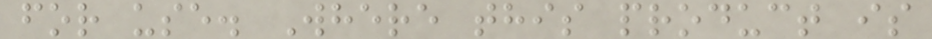for use. Where this product is
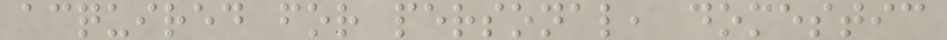acquired for personal, domestic
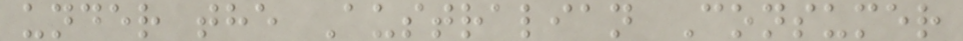under the Australian Consumer
